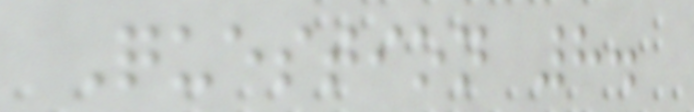Question 8.
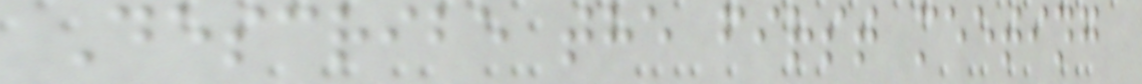Describe the first meeting
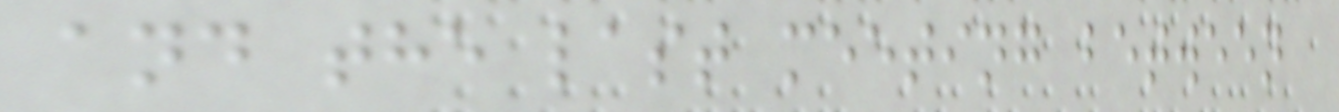and the last meeting between
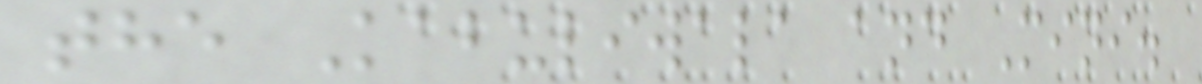the Kabuliwala and Mini.
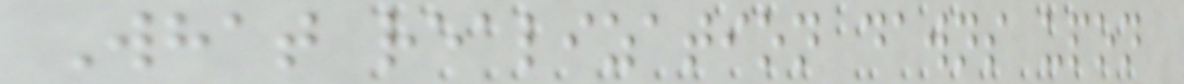What realization dawns upon
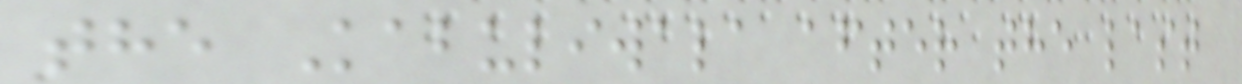the Kabuliwala after the last
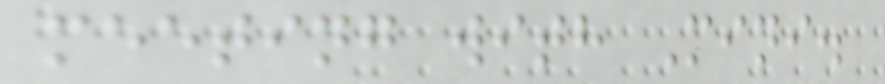meeting with Mini.
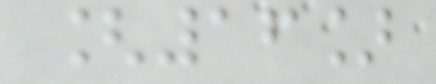[16]
